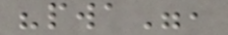"pwa",
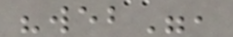"web",
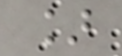]
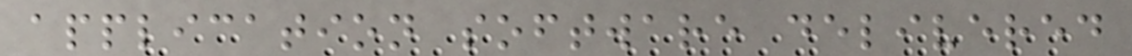application software delivered
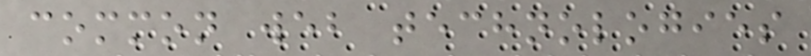common web technologies
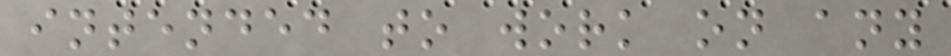intended to work on any
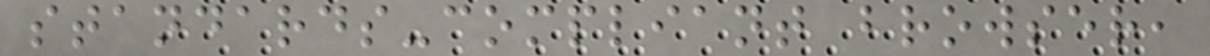standards-compliant browser,
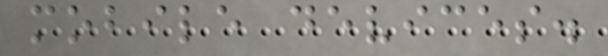mobile devices.
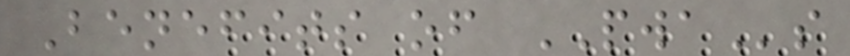Benefits of PWAs
